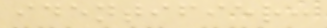identifier:
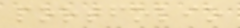portfolio
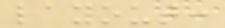layout:
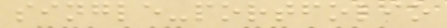single-portfolio
